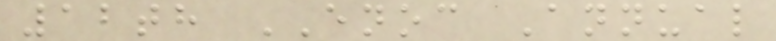12th ENOC Annual
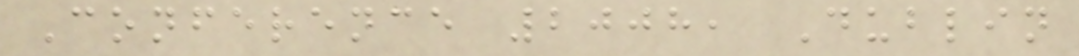Conference 2008, Dublin
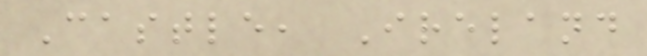Castle, Ireland
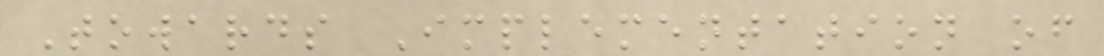Towards Implementation of
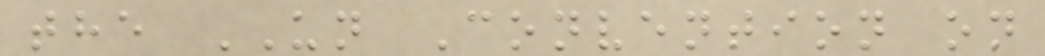the UN Convention on
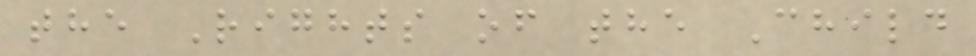the Rights of the Child
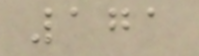171
